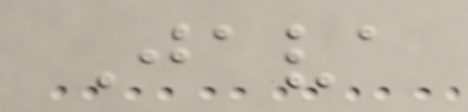Java
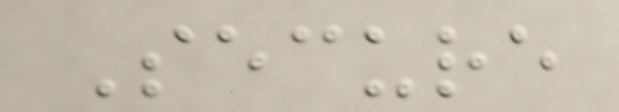Secure
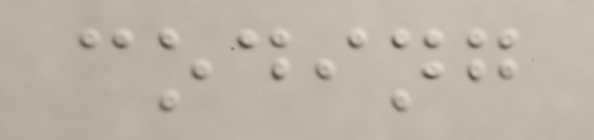coding
